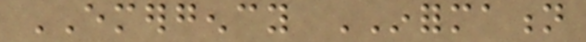EMERGENCY INFORMATION
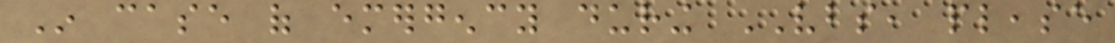In case of emergency during VBS, please
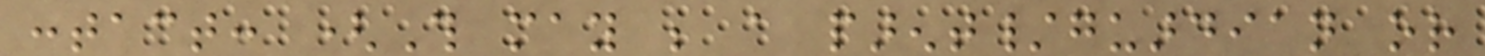contact: (This may be a parent/guardian or
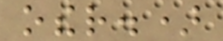other.)
